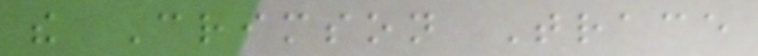the Crimson Trace
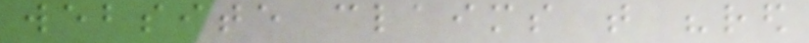website claims that "red
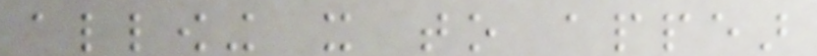allowing it to appear
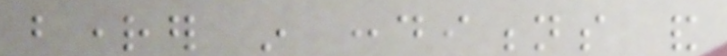brighter in conditions and
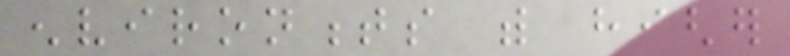environments with higher
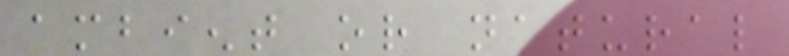ambient or natural
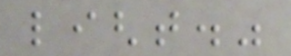light."
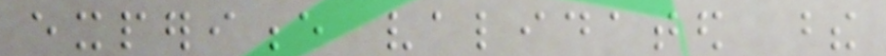experience validated these
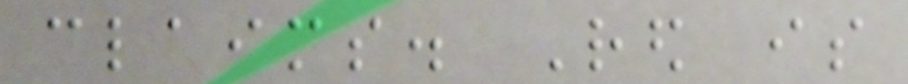claims. Red is
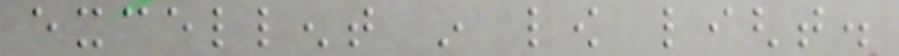excellent in low light.
